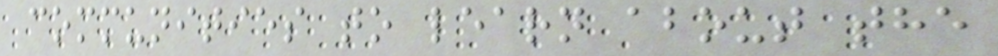communities to learn about the
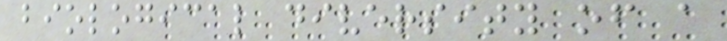biological diversity of a
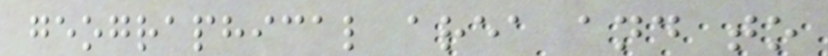geographical area and to
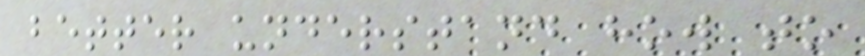better understand how to
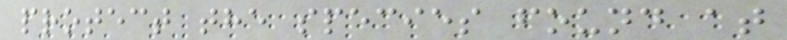protect the species found at
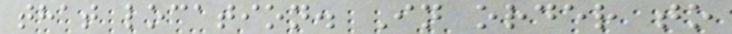that location. In order to
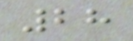28
